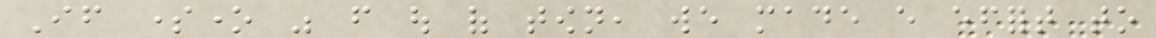If someone was from out of town, we made every effort to
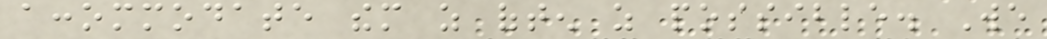accommodate them as often as possible. We
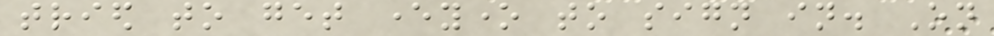tried to get everyone to sign in. On
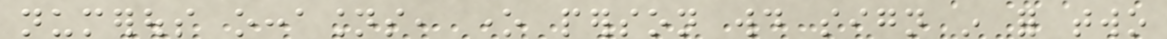numerous occasions, one person would sign in for two
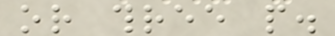or three people.
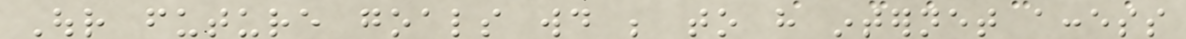Our future goals would be to have internet access
